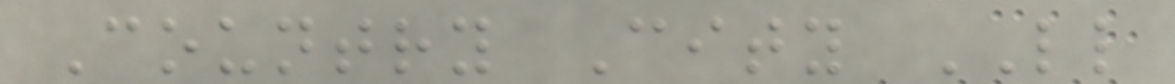Country City LL
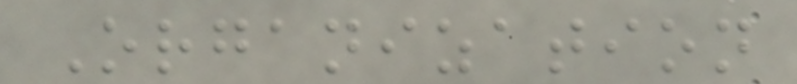Organization
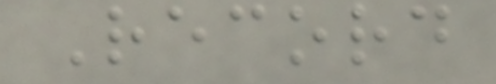Record
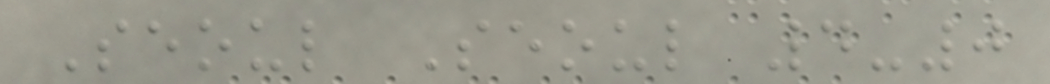Seoul Seoul 4-0
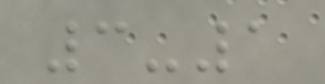3-1
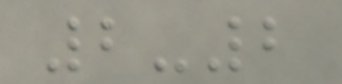2-2
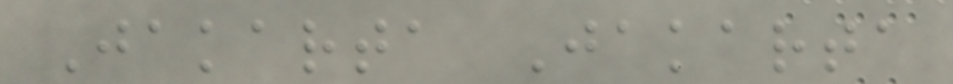Jakarta Jakarta
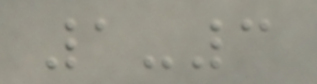1-3
